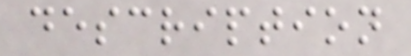description
